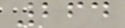264
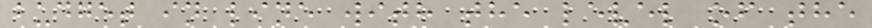budget in line with the level of the
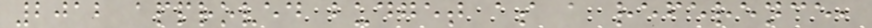2012 approved budget as a reference,
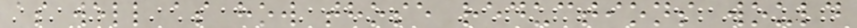as well as how those reductions would
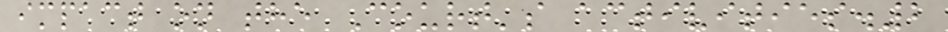impact on the Court's activities.2
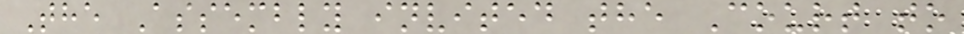The Assembly invited the Court to
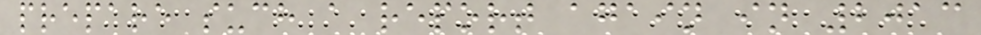prepare such a report again in 2013
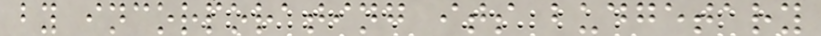by incorporating its budgetary
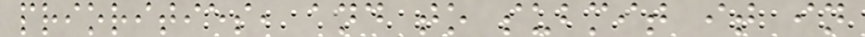priorities, and to submit it in
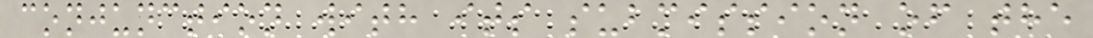conjunction with its submission of the
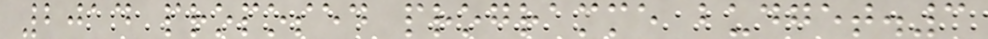2014 proposed programme budget.3
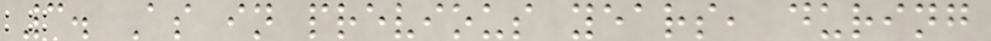3. As in previous years, during
